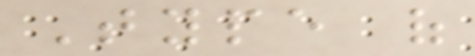Type of
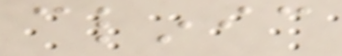clinic
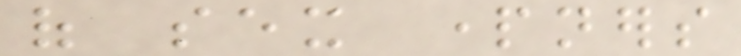of sex partners
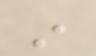in
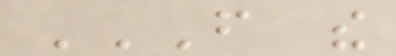FROM THE
